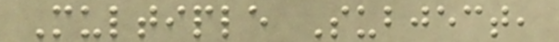Multiple Subject,
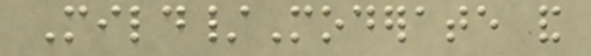Mild/Moderate and
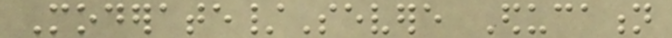Moderate/Severe Education
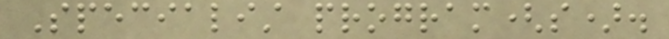Specialist program(s).
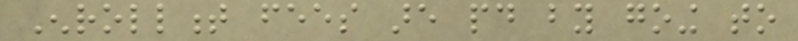Enrollment fees are paid by going to
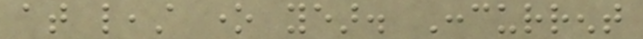at least one year. Concurrent
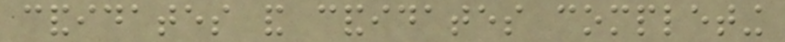candidates and candidates completing
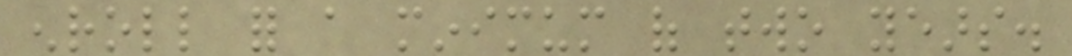enroll for a minimum of two years.
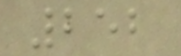252
